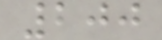200
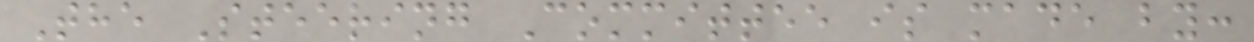The Steering Committee is made by:
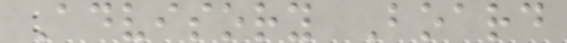Advisory Board
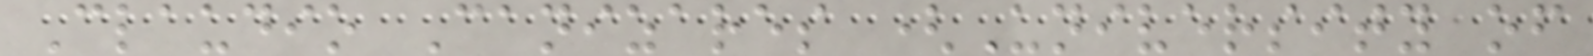Claudio Canizares (University of
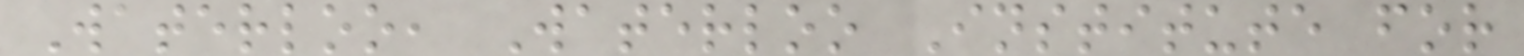Waterloo, Waterloo Institute for
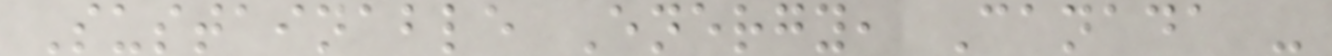Sustainable Energy, Canada -
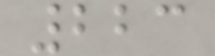223
